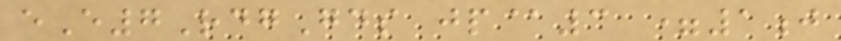eE7RdgGds jp@3 =1j
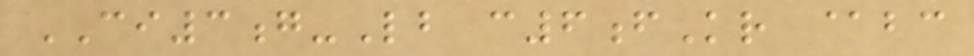CI3g-Lb c6fKr @bc
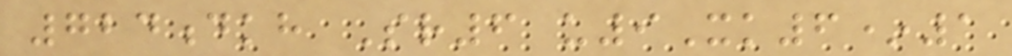724dkh Sr6 u9Xk6*1
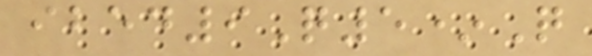ibed9Q5*Q
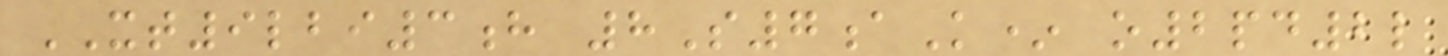XT9lbi3h 8S7aK* o2pd2l
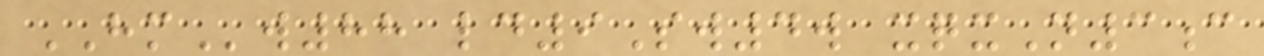HMw88 ld9Sw4w xqxN3c
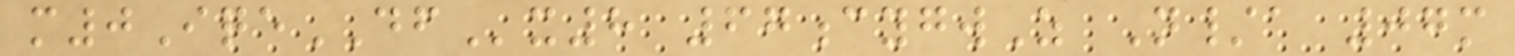m0IqeDFx8 67cygwZ N/a 07m
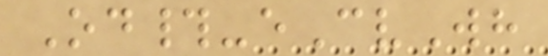Od#-eCvWh
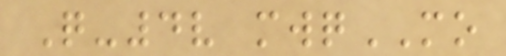Q-4v mwqMO
